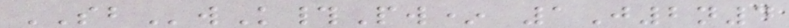SBwK#Pw* 1J2n4
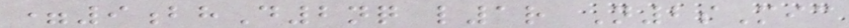=9bhD2nq l1r N2sMic
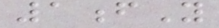1fY
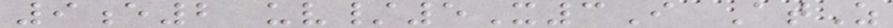9e2 uv/5X3I AtZ
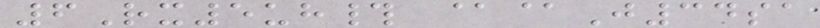6Rx5uh# @@J34sa
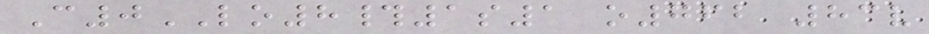C0LO8#1s1 o762 83v
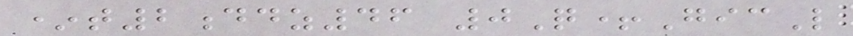*t2ddz46 0Q+GicL
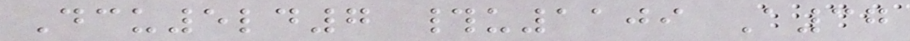Dcu5ld7 #u1109 A37
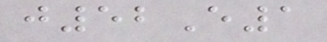j52E1
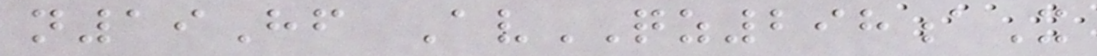n19Hf AvQZ298aX
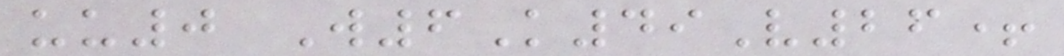uu0 W6K49V26+
